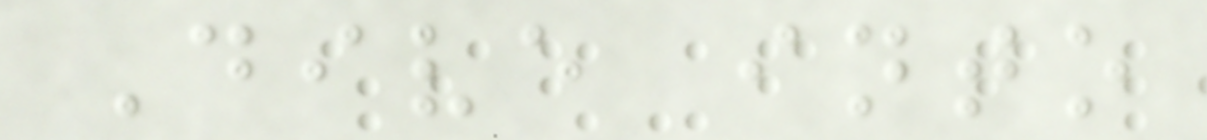Dive into
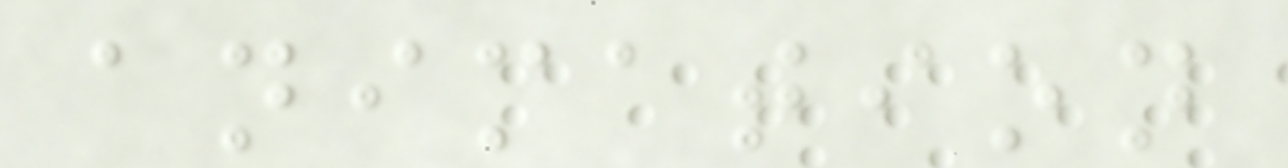animation
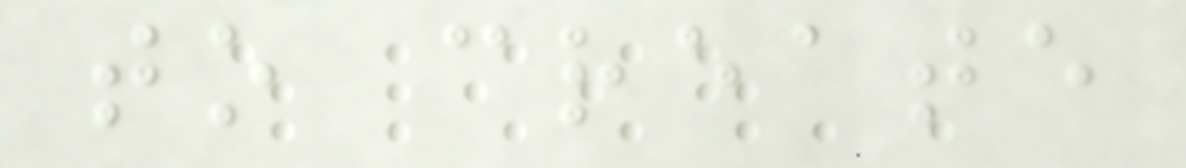to create
